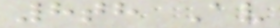8th Av
